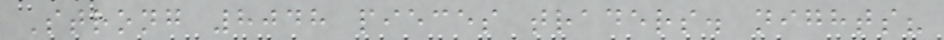Strong 8048 pieces traders. nights?
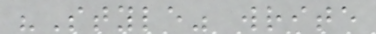"Style" write
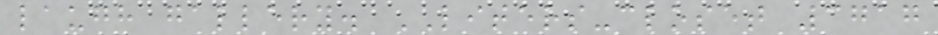laugh gallery. LITERS-closet 3717
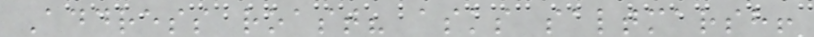Address roast? asks saltmarsh!
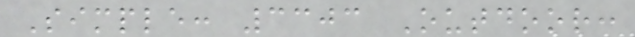Simple: 3303 Outdoor:
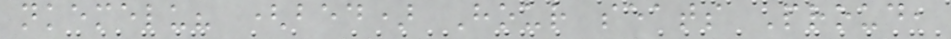nkemelu? (bed) Hour seats Proud,
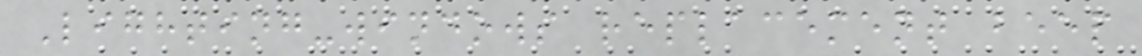Lighting-windows replacement beep
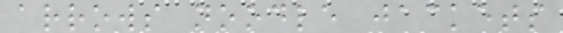arrows noodle jackets
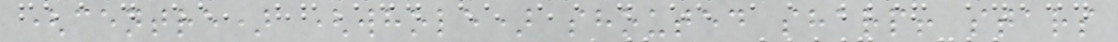(centre) (whole) shouted sharp! stars
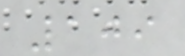109
